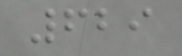629
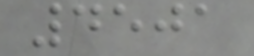4501
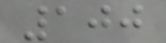100
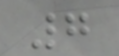7
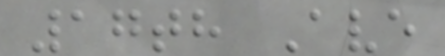17th Ave
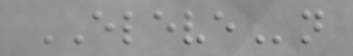ELEVEn
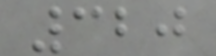320
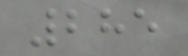285
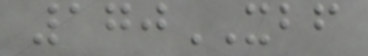170XBF
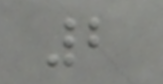2
